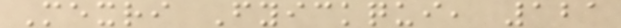Mexri Fyickqui, 121
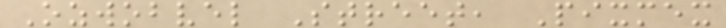Ozwobvel Street, Pixmex
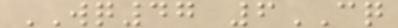WQ47 6CQ
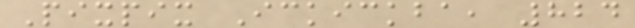Pixpix Ickickba, 824
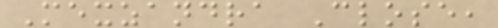Mexzandra Close,
